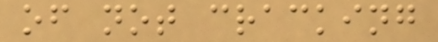of not cracking
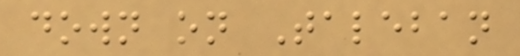down on Taleban
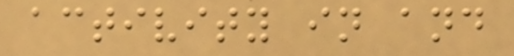activity in and
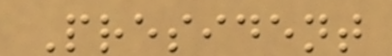President
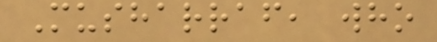Musharraf, who
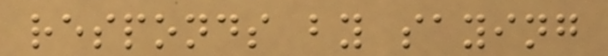responds by saying
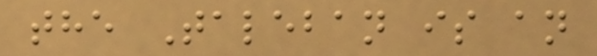the Taleban is an
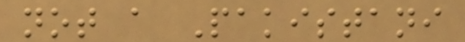not a Pakistani
